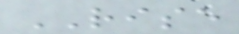RISE
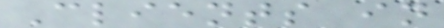Clients in
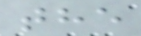the
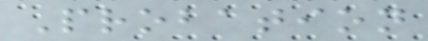Probation
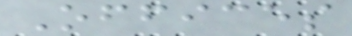Offices
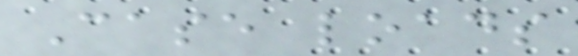Case loads
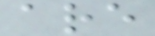are
